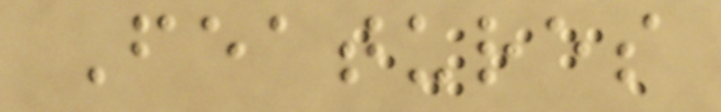Features
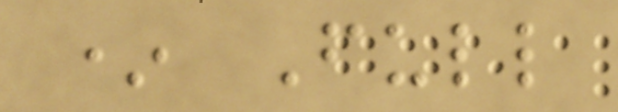* Full
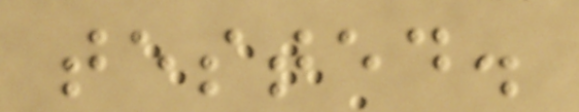tested.
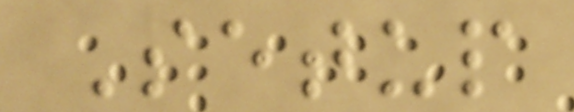Setup
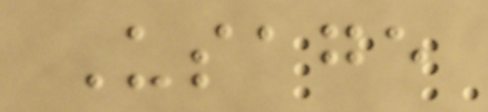Usage
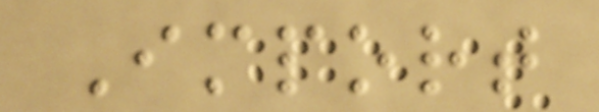Import
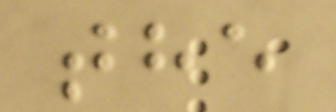the
